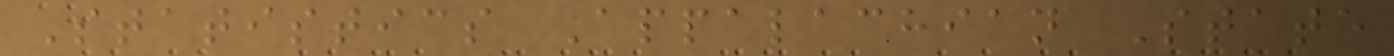Statistics Appalachian State
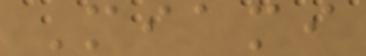Miami
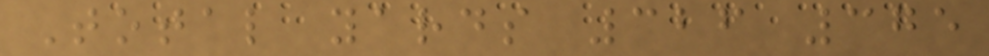Total yards 326 375
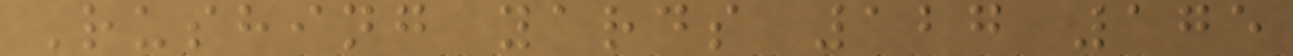Rushing yards 127 175
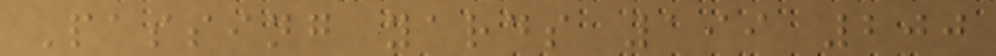Passing yards 199 200
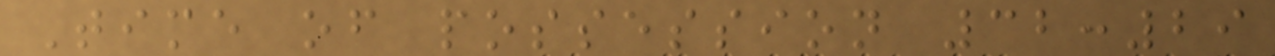Time of possession 32:29
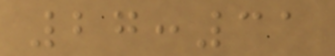27:31
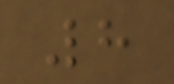8
